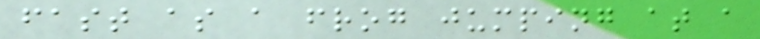fast as a frog jumping at a
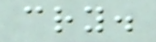cry.
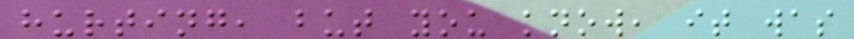hurting, but you know, it was
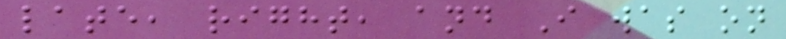late, right, and I was on
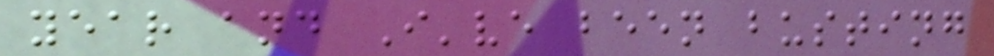year and I've been busting
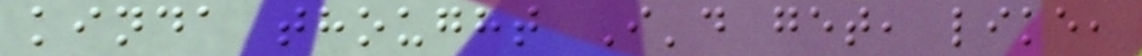kinda thought I'd get, like,
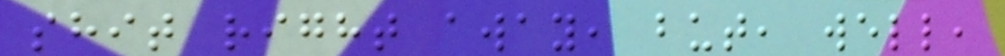shit right away, but, well,
